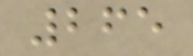265
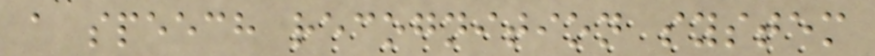a speech recognition system
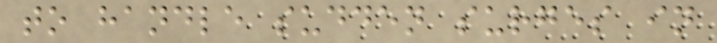to handle sudden surges in
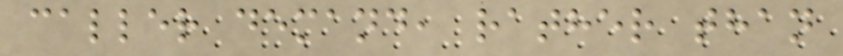caller demand, rather than
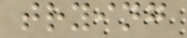trying
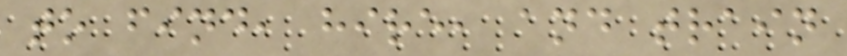to find, hire, and train
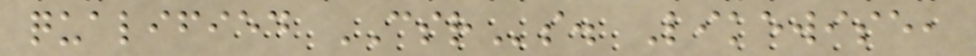qualified CSRs. Likewise,
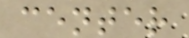center
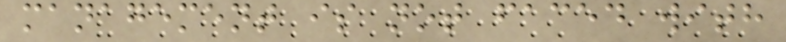management is not faced with
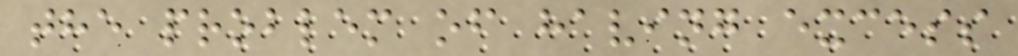the problem of having excess
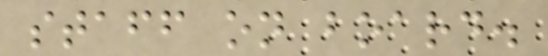staff on board.
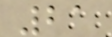21
